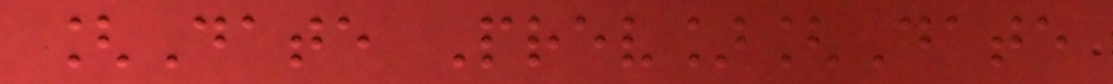[Date Prev][Date
